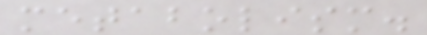metabolism.
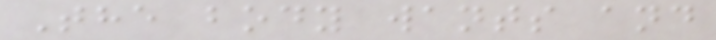The body wants and
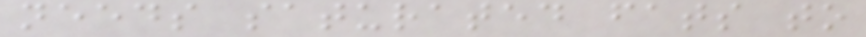needs saturated fats to
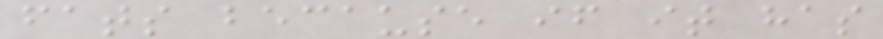fats because if it has
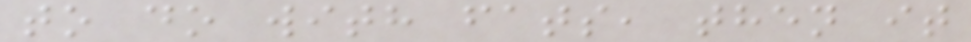to do with fats, then it
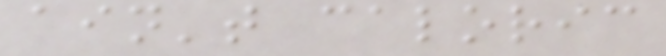ain't caloric
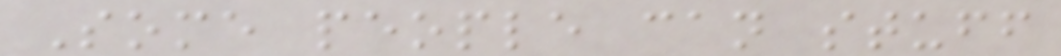Some people can stuff
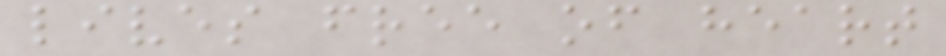lives free of heart
